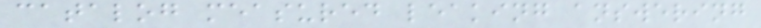catalog measured leaking answering
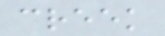creek
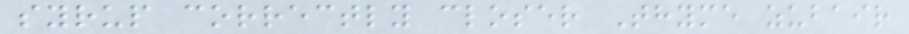syrup correctly closer Thyme zubair
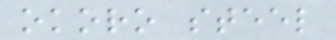okoro steel
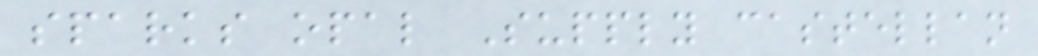sparks opal Supply castellan
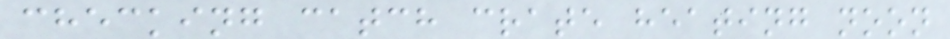checking catch crate heating noon
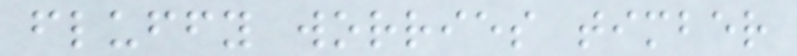fluffy worries timber
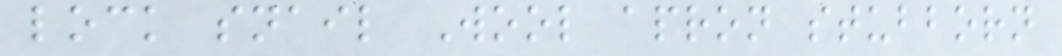lock snail Wool apron stubborn
